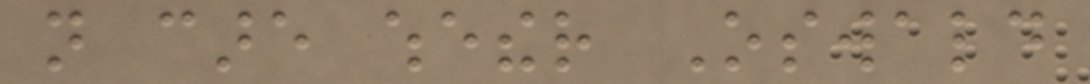not care whether Oswald
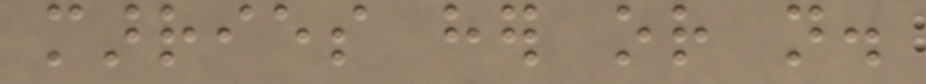marries her or not.
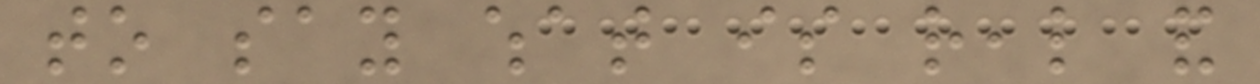to say what is real and
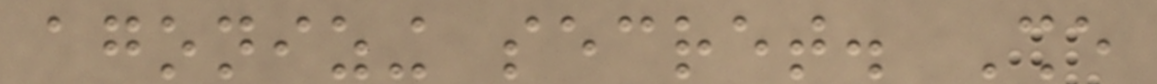agonizing secret. She
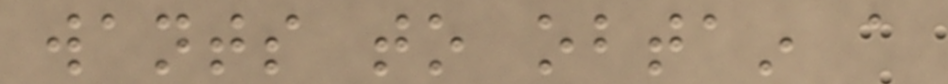wants to obtain a
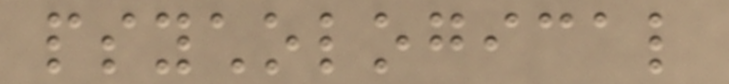psychological
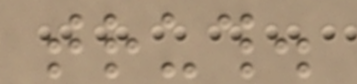truth.
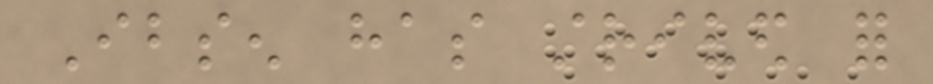Ibsen has strived for
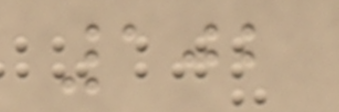102
